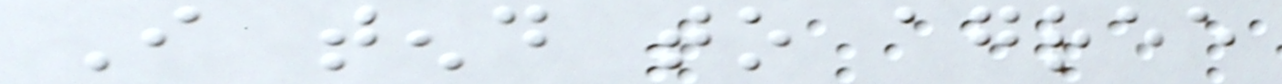I tend to agree
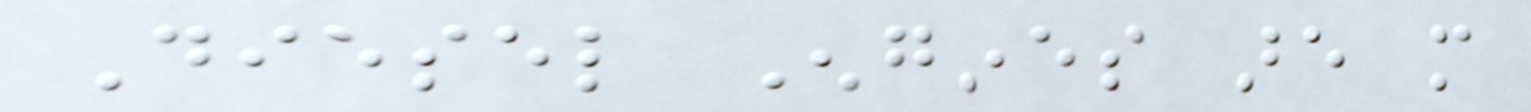Diesel Engines are more
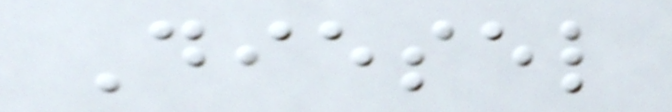Diesel
